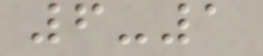6-1
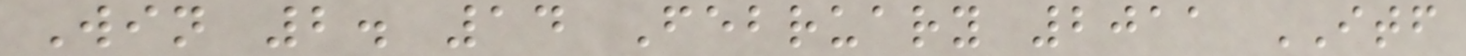Win 2. 14 February 2011 ITF
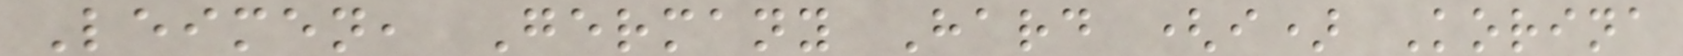Leimen, Germany Hard (i) Korina
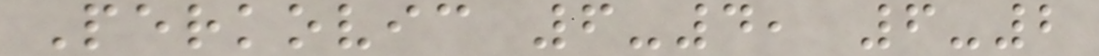Perkovic 6-4, 6-2
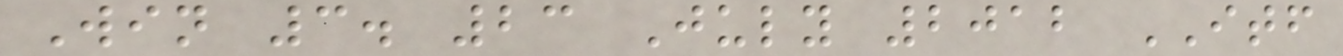Win 3. 23 July 2012 ITF
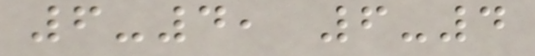6-4, 6-4
